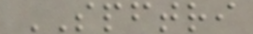SPFTRI
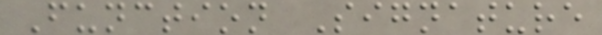Function Signature
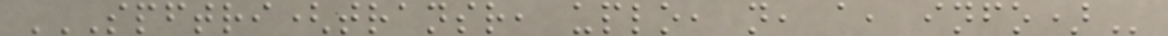SPFTRI(TRANSR, UPLO, N, A, INFO)
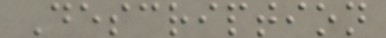Description
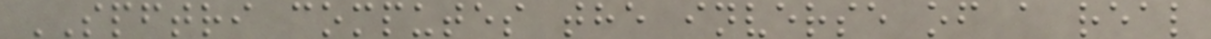SPFTRI computes the inverse of a real
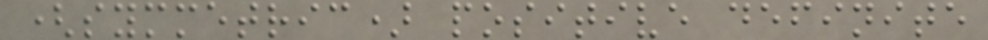(symmetric) positive definite
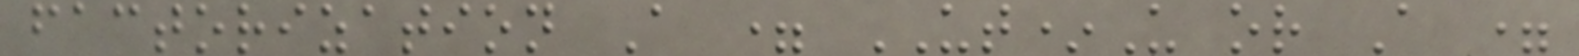factorization A = UT*U or A =
